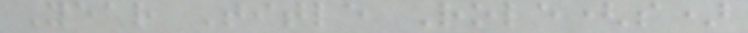Year Title Role(s)
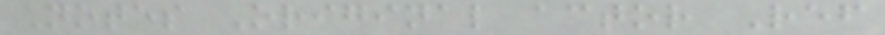Notes Original actor Ref
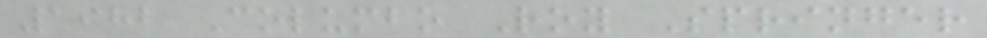1982 Columbo Roy Springer
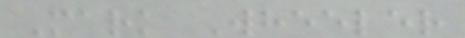Mark Wheeler
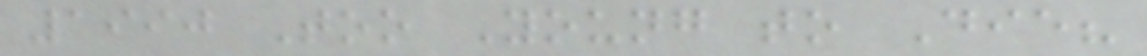1990 Too Young to Die?
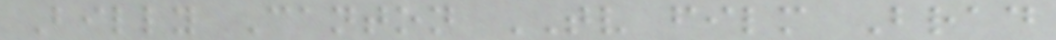Billy Canton TV film Brad
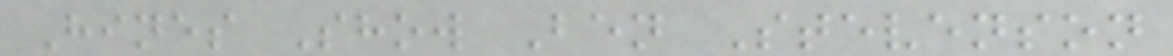Hines Show Ben Stevenson
